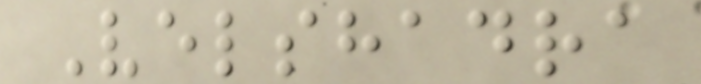Velshadra
